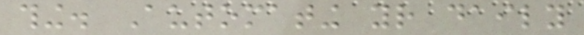thing. Automating your daily
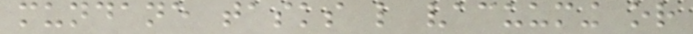mundane tasks like vacuuming or
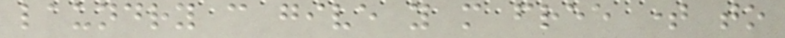laundry can give you more free time to
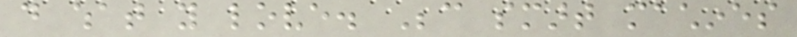do what you love. Because smart machines
